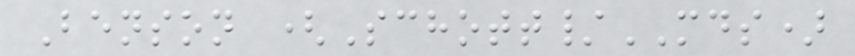Benson (Schott/MDS)
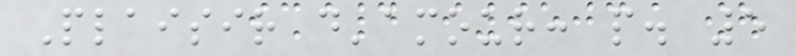Plaisir d'amour: p. 5
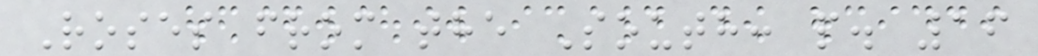Roses from the South: p. 16
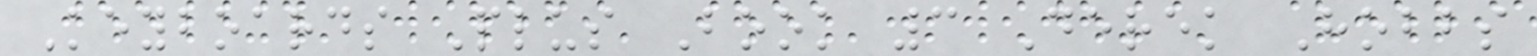Keyboards Plus Book 3 Derek Hobbs
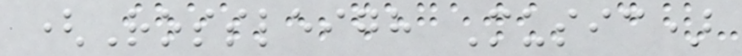(Rossleigh Music)
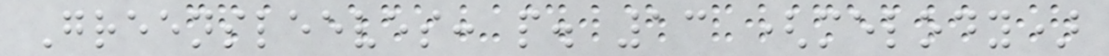Greensleeves: p. 13 (melody)
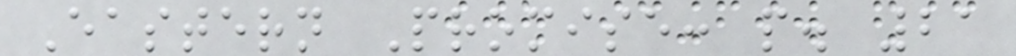Eastern Promise: p. 21
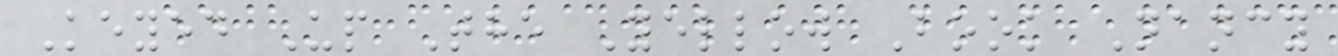Keyed Up The Yellow Book Nancy
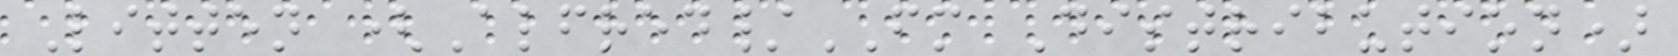Litten (Alfred/FM Distribution)
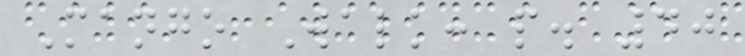Mango Walk: p. 40
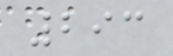293
